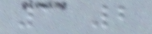1 2
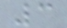3
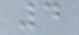4
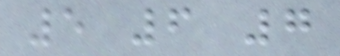5 6 7
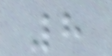8
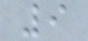9
